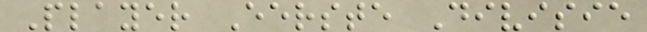Player Eerste Divisie
